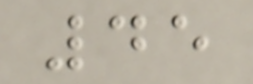45
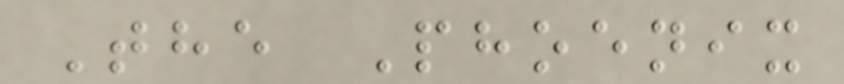The Phoenix
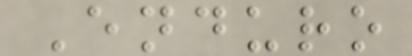Enduro
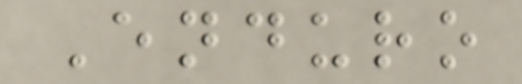Enduro
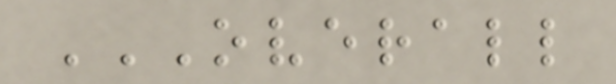OVERALL
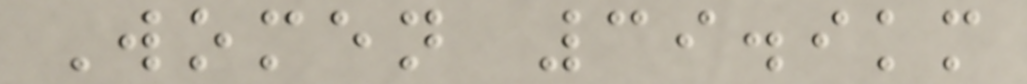Women 39.9km
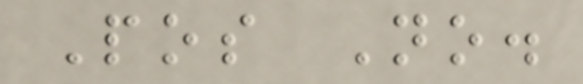Pos No.
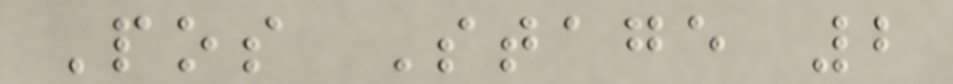Pos Stage 2
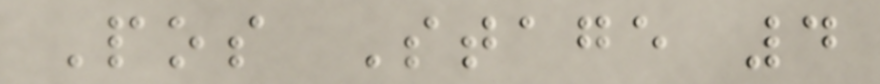Pos Stage 4
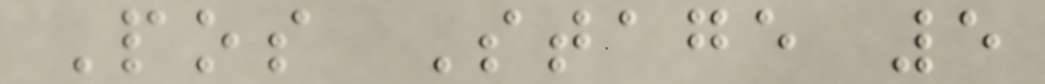Pos Stage 5
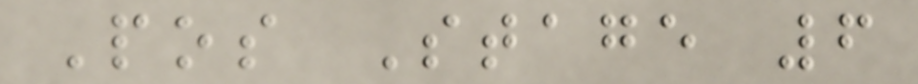Pos Stage 6
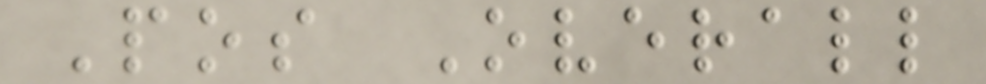Pos Overall
